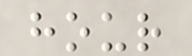hour
